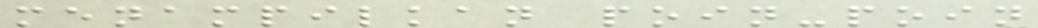menampilkan poin-poin
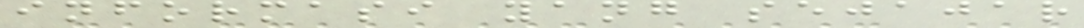informasi yang sejajar
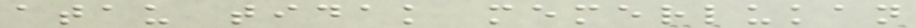atau tidak memerlukan
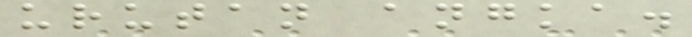urutan angka.
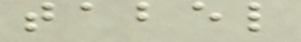tabel
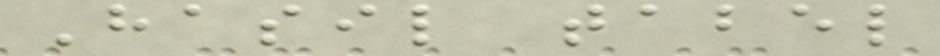Hasil tabel
